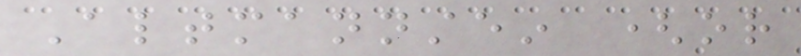Altmannstein (or
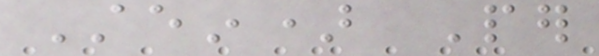Stein) Per
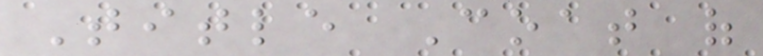Title Coat of
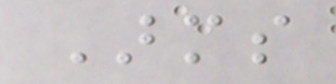Arms
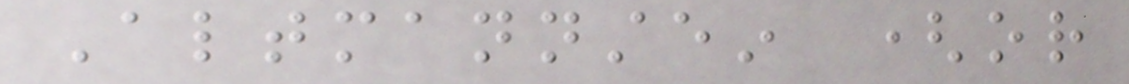Altmannstein (or
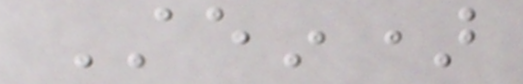Stein)
